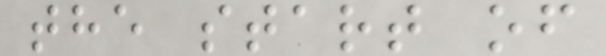the start of
